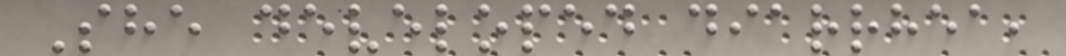She developed diarrhea,
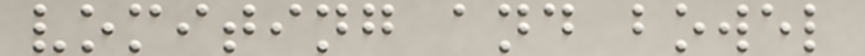vomiting and bowel
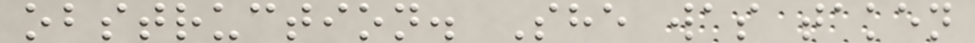obstruction. She was taken
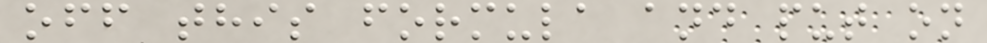off this formula and put on
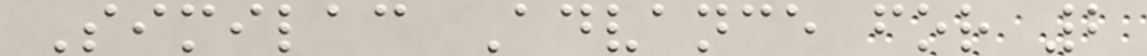Similac Advance for 2
